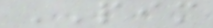PIM
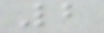2
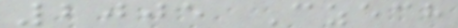2005 Czech
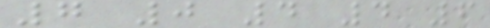7 0 4 4 6
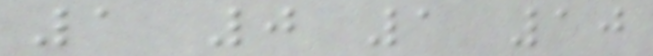1 0 1 10
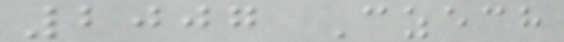2007 Czech
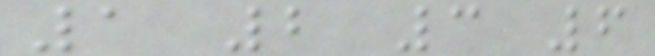1 2 3 6
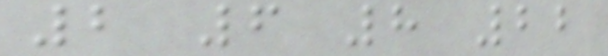2 6 8 22
